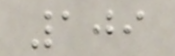109
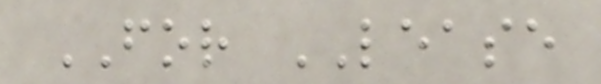FOR LEASE
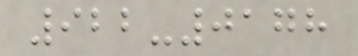922-0178
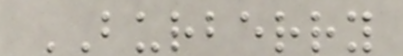BURBERRY
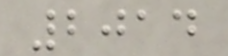2014
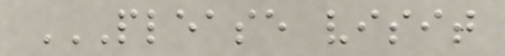PLEASE VISIT
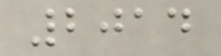2014
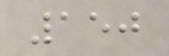150
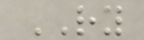RY
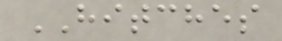HITCHES
